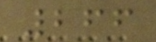266
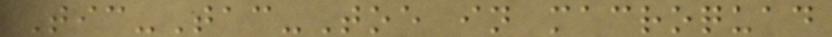Tic-Tac-Toe in macroquad
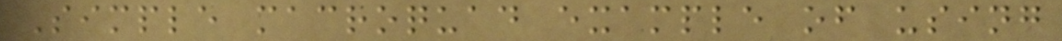Simple macroquad example of using
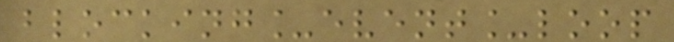blocking_event_loop
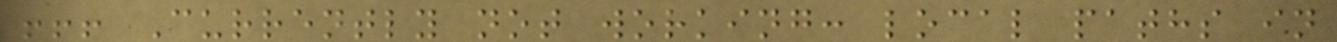!!! Currently not working: local paths in
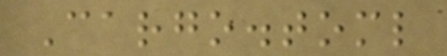Cargo.toml
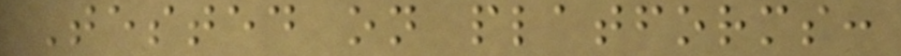Tested on platforms:
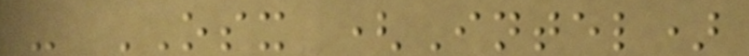- OSX (Intel)
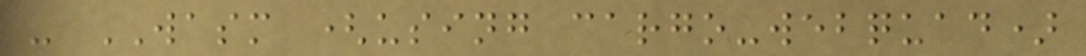- WASM (using cargo-webquad)
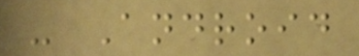- Android
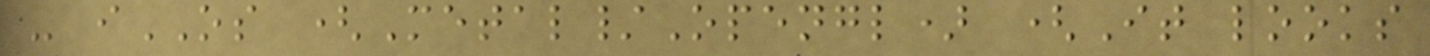- iOS (Metal/Opengl) (It looks
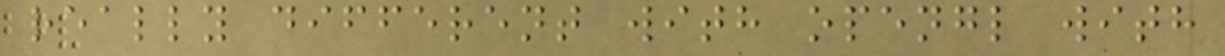really different with opengl with
